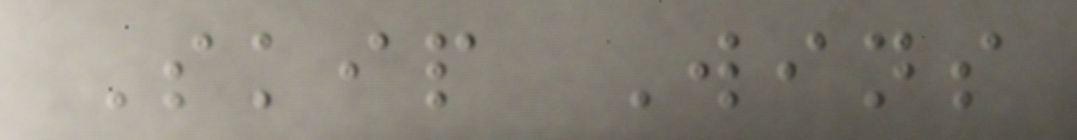Skip Wins
